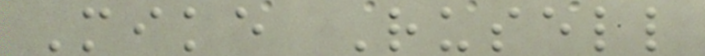Mike Rusell
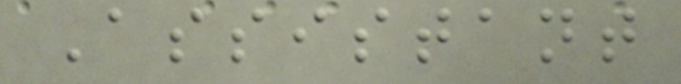Assistant
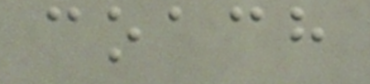coach
